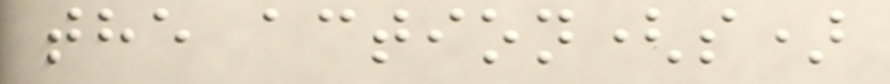the action(s)
